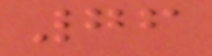76
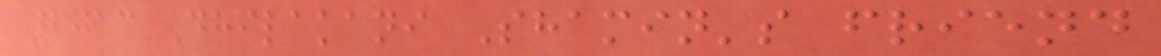2013 Dhilakani Shamin's friend
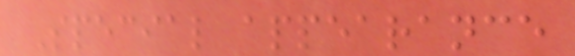Special appearance
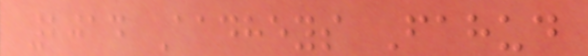2014 Aadheys Fahud
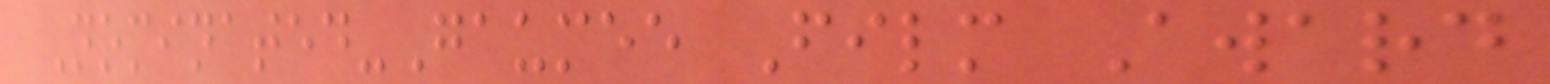Nominated-Gaumee Film Award
